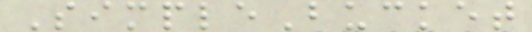SimpleBucket
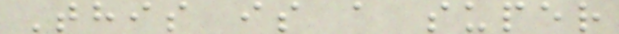This is a super
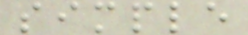simple
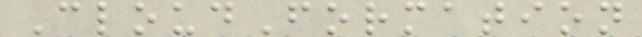CloudFormation
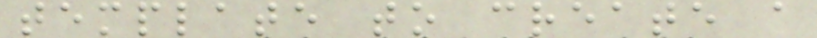template to create a
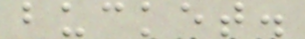bucket.
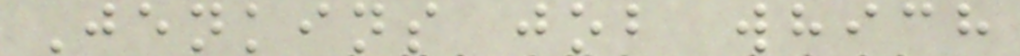Jenkins job which
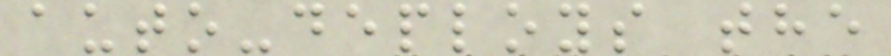auto-deploys the
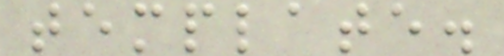template.
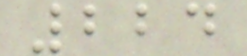224
